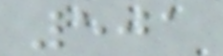501
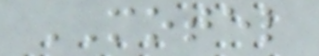MOTEL
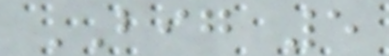BIG 5
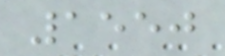1550
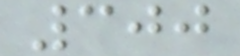300
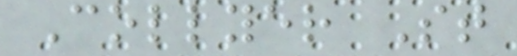Collyer St
